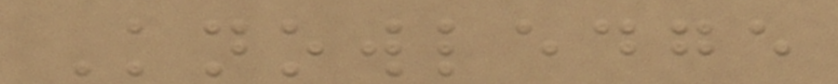Knowledge
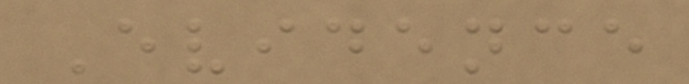Evidence
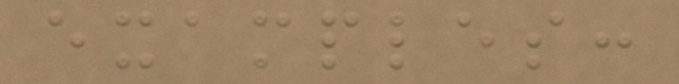examples:
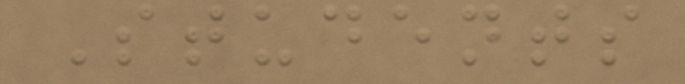Students
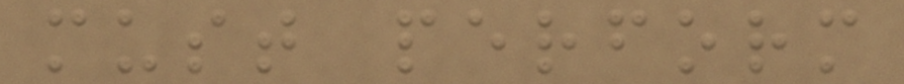must perform
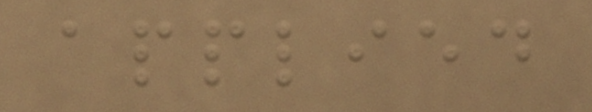applied
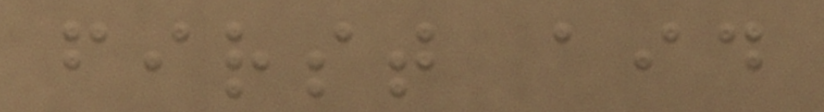first aid
